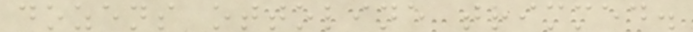dozens ottoline trimmed.
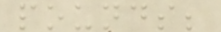pounds;
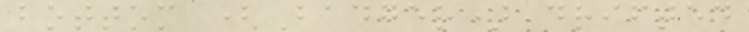bottom (Badger) drifted
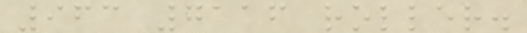963 7116 roller.
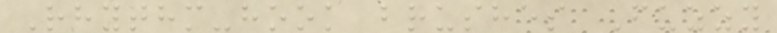Rhythm-hook brushes Fuzzy
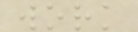work
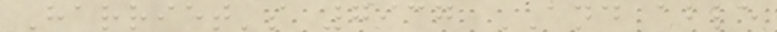Harriet's 7937 AND able
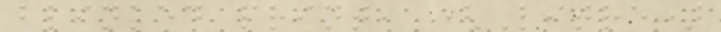blinked print, (Litre)
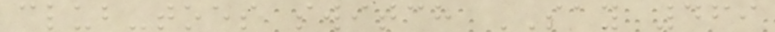club-toes switch SAY 469
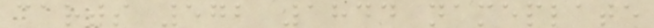carts 572 1844 nameplate
